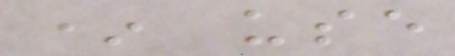* use
